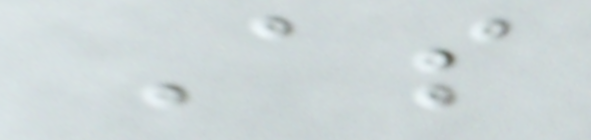As
